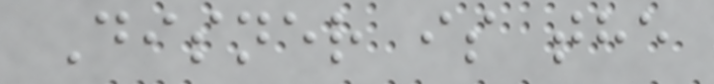Disner is the
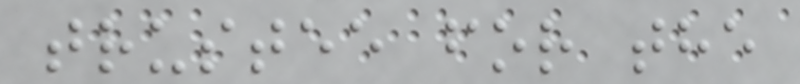trustee for the
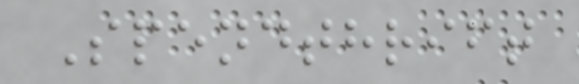Spendthrift
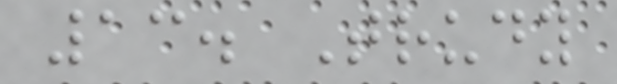13. Trudy
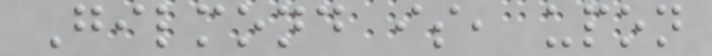Gilmond is, upon
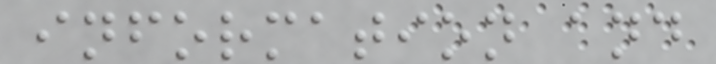information and
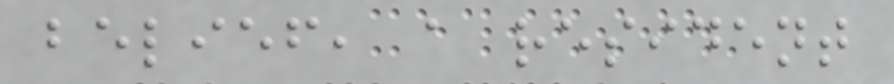belief, a resident
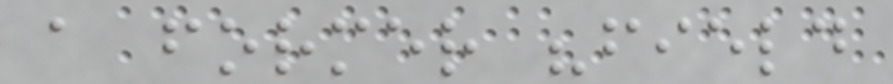a former "field
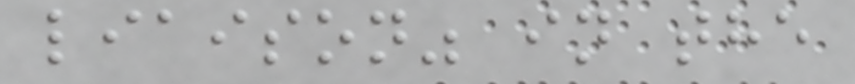liaison" in the
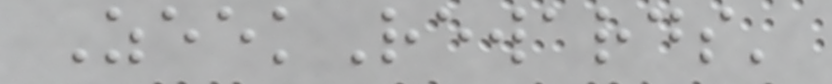ZeekRewards'
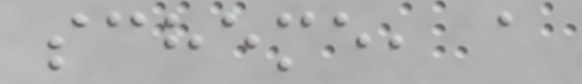scheme, a
